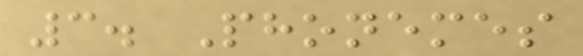3. Phonemes
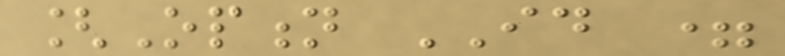[Option ID =
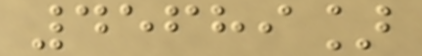45689]
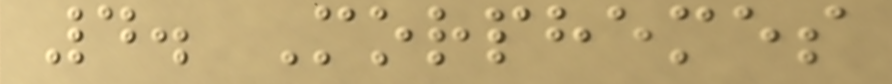4. Morphemes
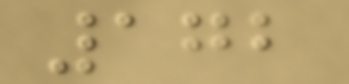172
